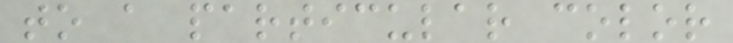to a particular color
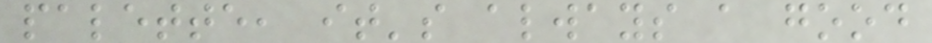palette, it's always a good
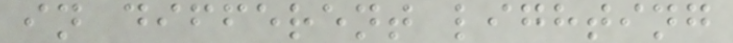in different lighting
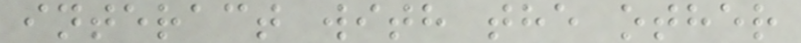interact with the other
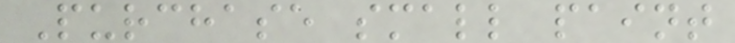Purchase small paint
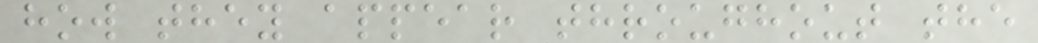how they appear throughout the
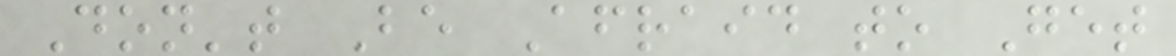Don't Be Afraid to Get
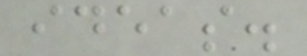ideas.
